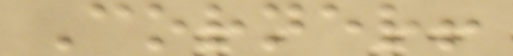Corner!
